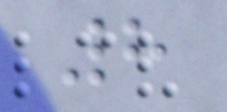8
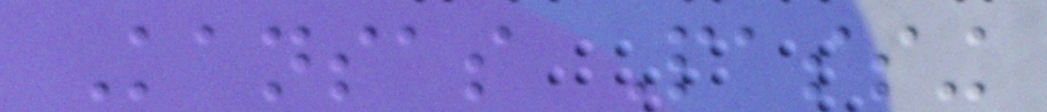Kansas Passing
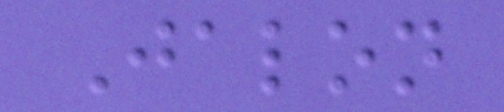Jalon
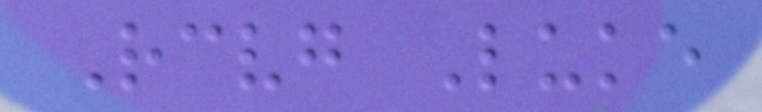Receiving Luke
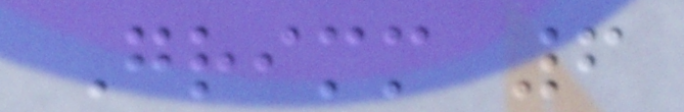Grimm 6
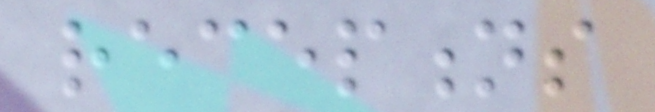receptions
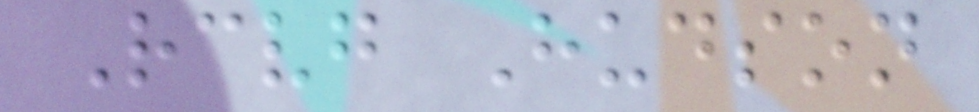Receiving Hudson
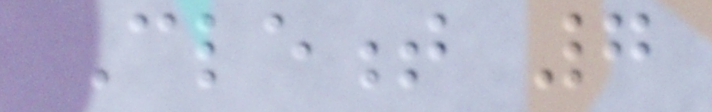Clement 7
